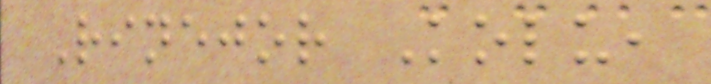Rinejor Kolu,
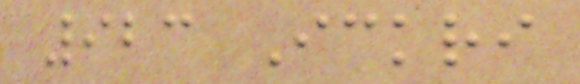923 Ickri
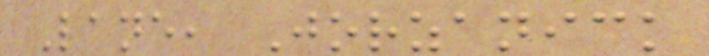Lane, Jorzanick
